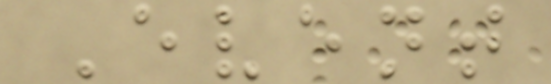Event
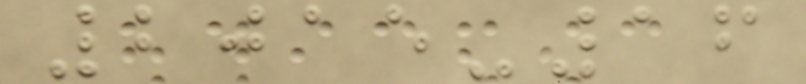2015-16
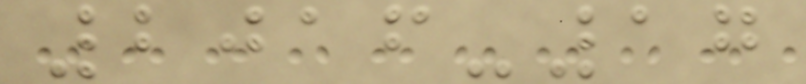2016-17
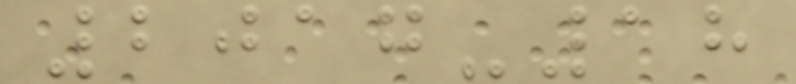2017-18
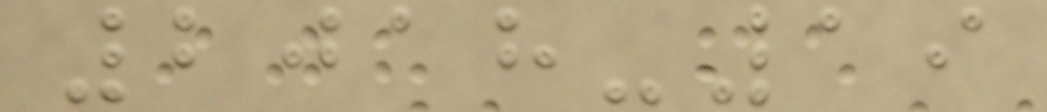2018-19
